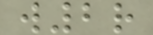w2r
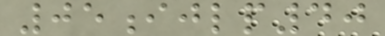05ijlp40
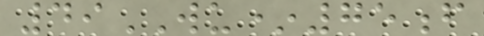49WU*75f
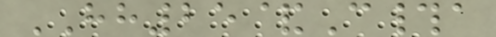HH25&C#a
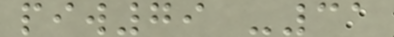piw79 -31
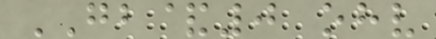GB&0 ohv
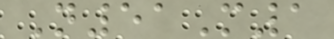N51M1
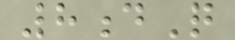8dQ
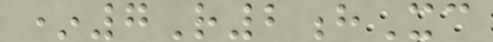*7R2hXc
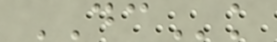DCk
